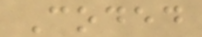Coded
